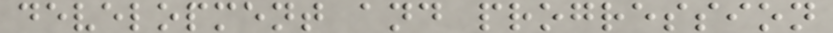development and progression
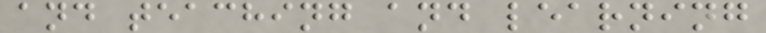and teaching and learning
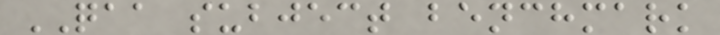QAA subject benchmark
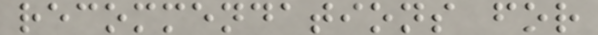recommendations for
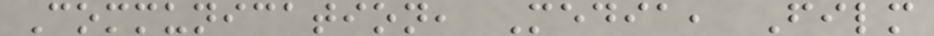Communication, Media, Film
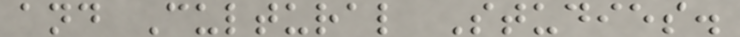and Cultural Studies.
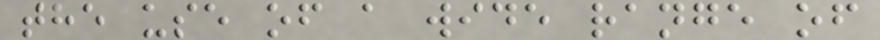the use of a wide range of
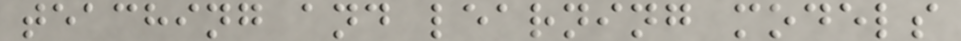teaching and learning models
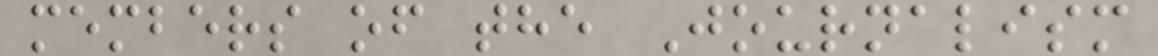members of the Journalism
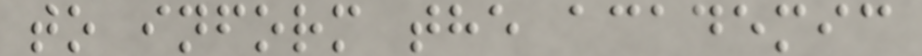to inform the academic
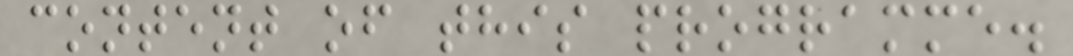content of this programme.
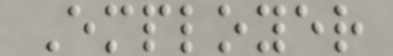Employer
